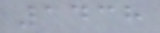1438
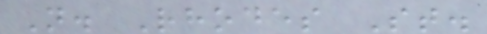N. Rhodes St.
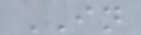IN
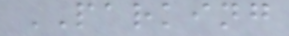PARKING
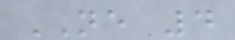NE 4
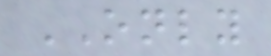ONLY
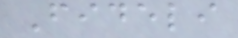Fideli
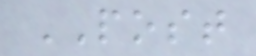POST
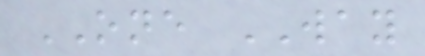ONE WAY
